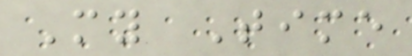My Time
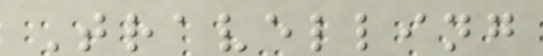Travelling
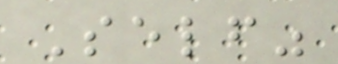Self"
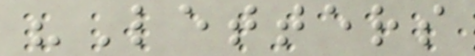"Letters
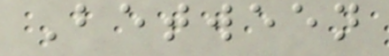Between
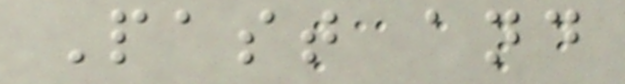Past and
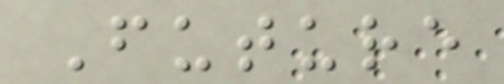Future
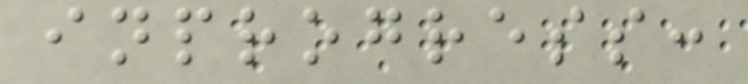inprogress:
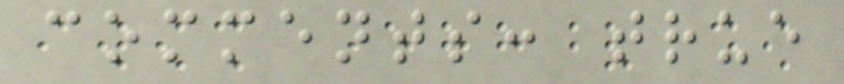comments: true
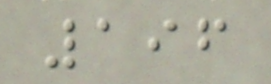196
